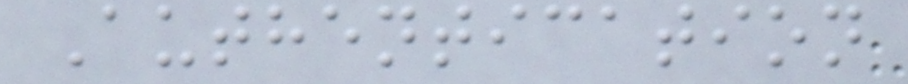Authentication
